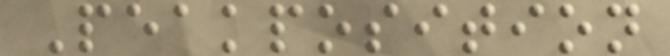Peakposition
